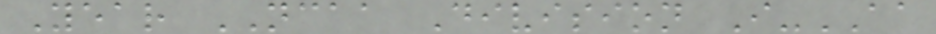Year NCAA Division I-AA
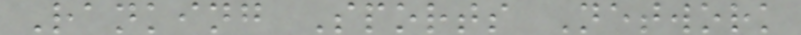Ranking Sports Network
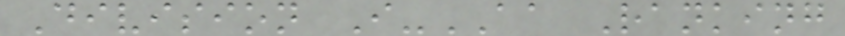Division I-AA Ranking
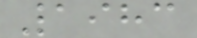1983
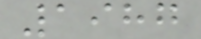1987
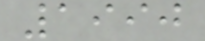1990
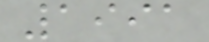1991
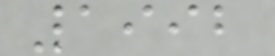1992
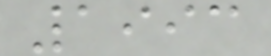1993
